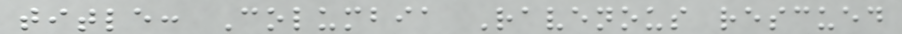title: Columbia Ravenous rescued
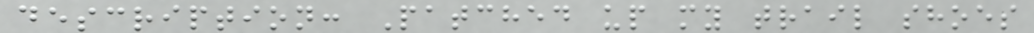description: Patched up my trail shoes
